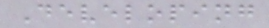Developing
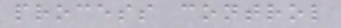process control
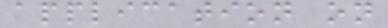application on
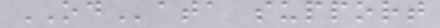OData support
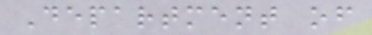Department of
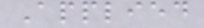Applied
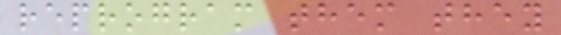reprogram them they
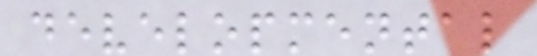developmental
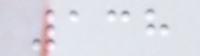138
